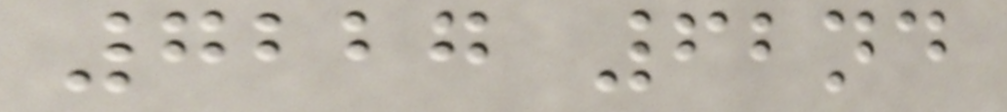7227 62nd
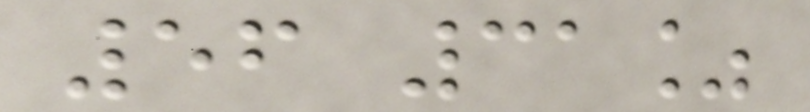56 31%
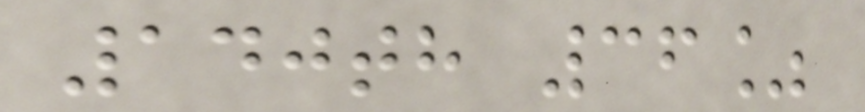140th 36%
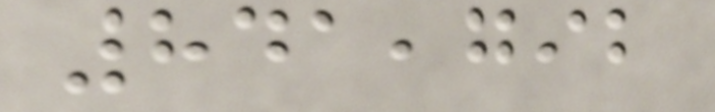841,792
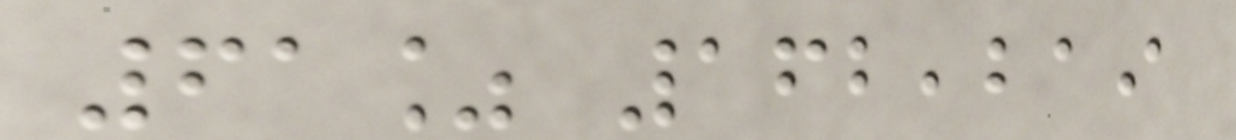61% 162,219
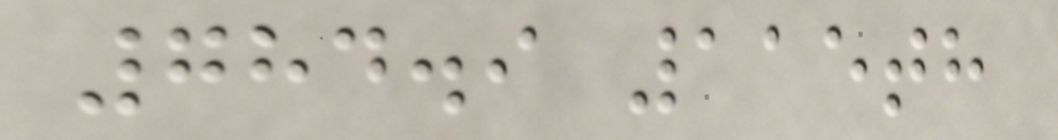784.9 115th
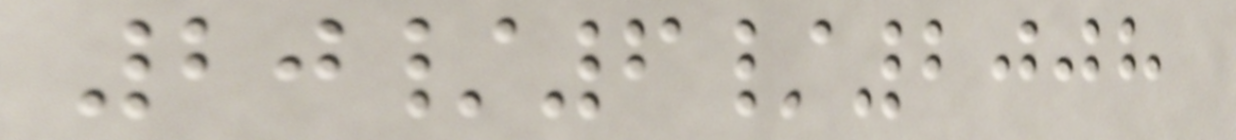20/6/2008
